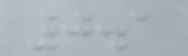0.1
